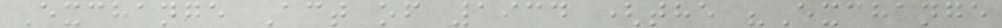Exchange Act of 1934 (the "Exchange
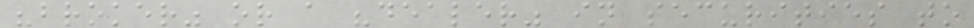"broker" or a "dealer" in securities to
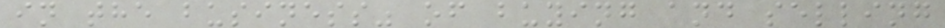in the business" of buying and selling
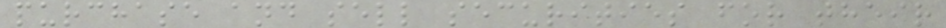purchase and sell securities for their
